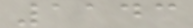1143
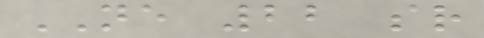NE 22 sr
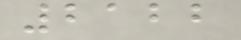2122
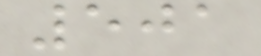501
